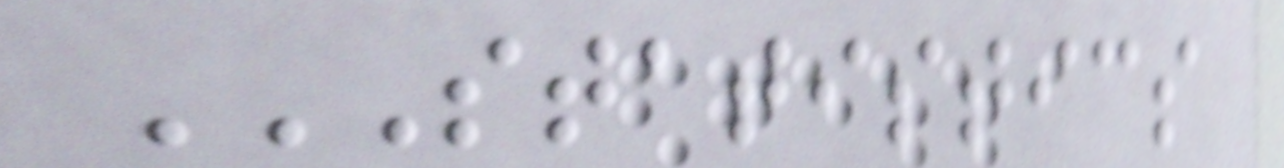STATISTICS
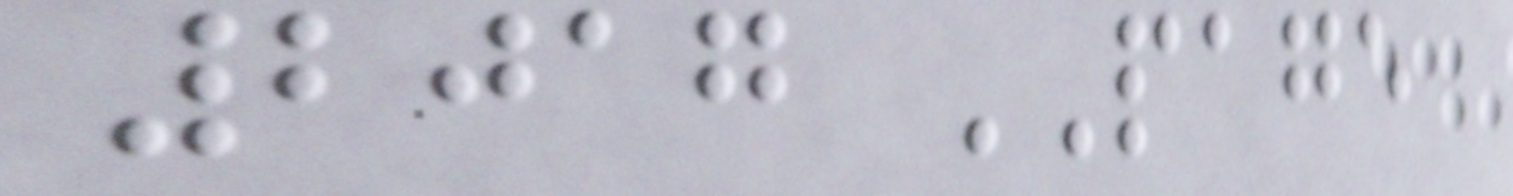2017 PAGE
